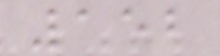152
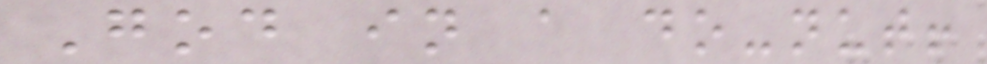God in a do-nut!
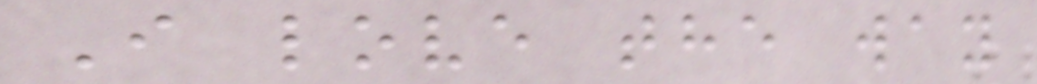I love the way
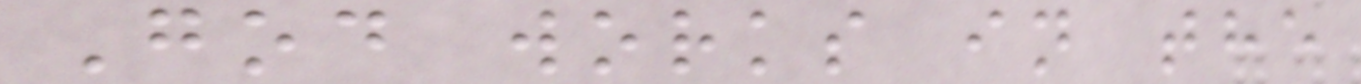God works in the
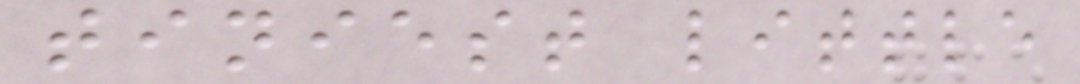tiniest little
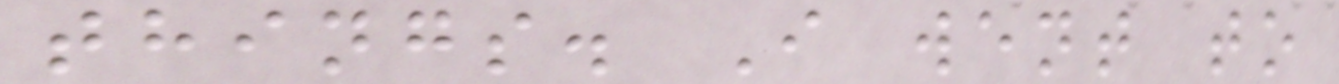things. I went to
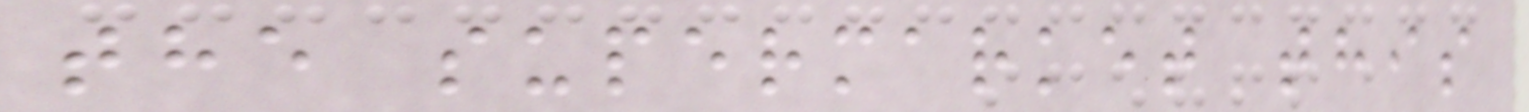the supermarket this
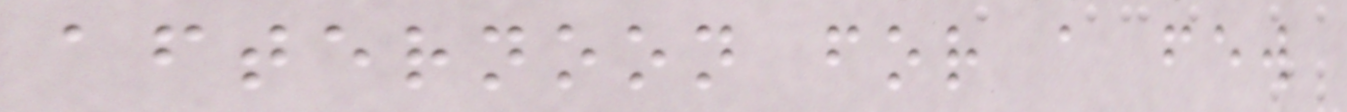afternoon for a few
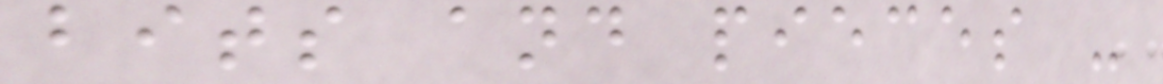bits and pieces -
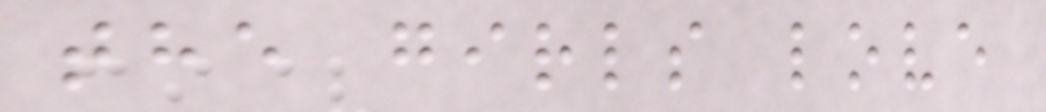the girls love
